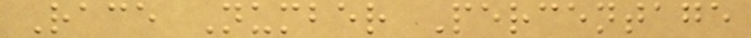Race Number Percentage
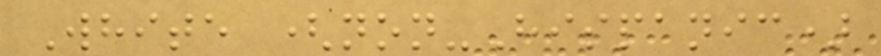White (non-Hispanic)
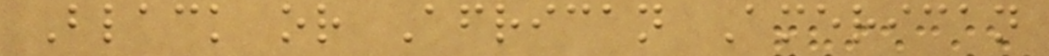Black or African American
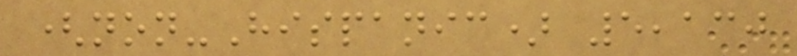(non-Hispanic) 5,130
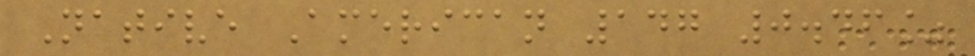Native American 147 0.46%
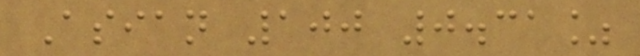Asian 100 0.31%
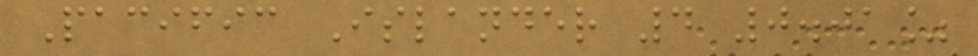Pacific Islander 4 0.01%
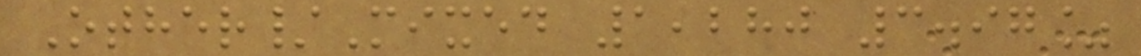Other/Mixed 1,280 3.97%
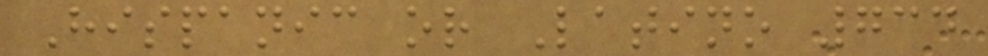Hispanic or Latino 734
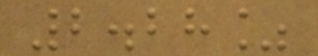2.28%
